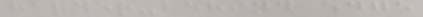harder-behind edge
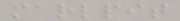marlpit
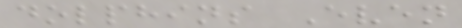dolphins Even
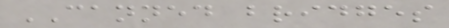CANNED bridges
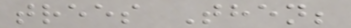trees Then;
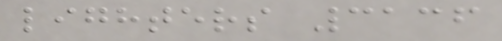lighters 3136
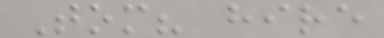Tom? hire
